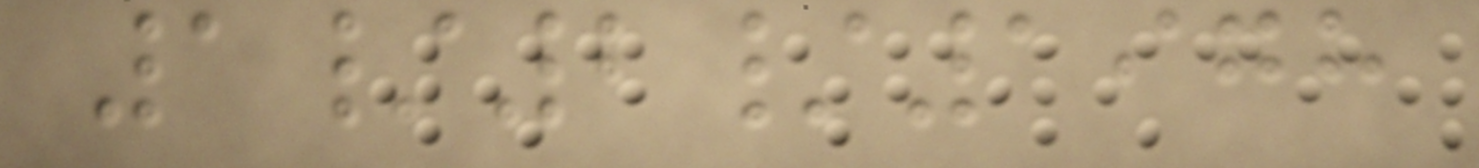1/2/1978
